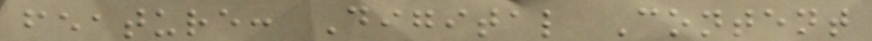feature: Digital Content
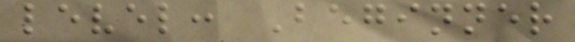level: Beginner
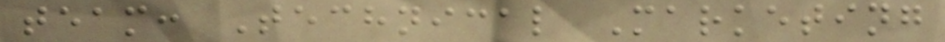team: Technical Marketing
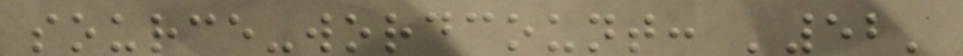source-wordcount: '52'
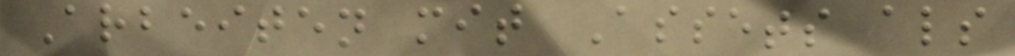Arbeiten mit Assets als
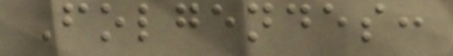Folgendes:
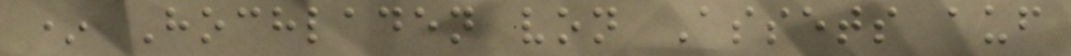* Hochladen von Assets auf
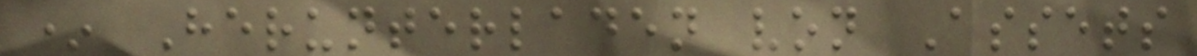* Herunterladen von Assets
